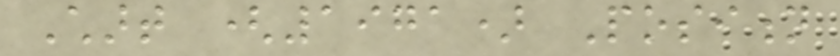Chart (1971) Position
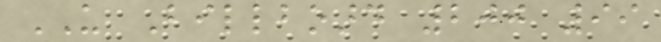US Billboard 200 99
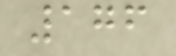176
